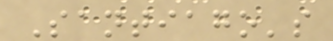Santiago's
